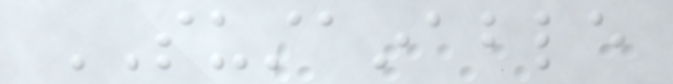SUSTAINABLE
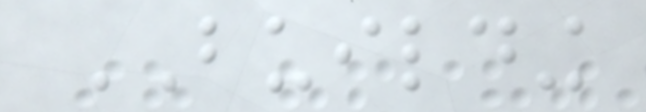BUILDING
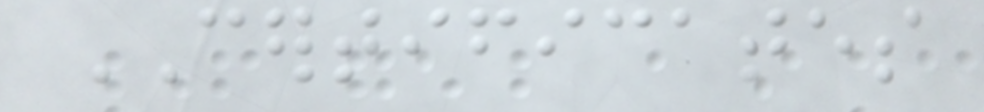CERTIFICATES
